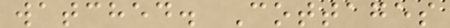watched. Cottages
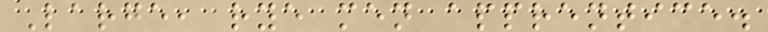Large, rye men apprentice.
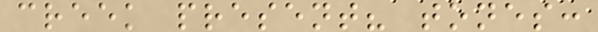creek present? tones:
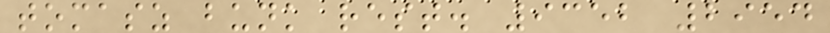tomasz bunk rest. 9352 2954
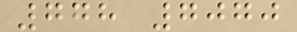778 7070
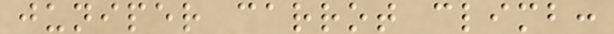juniper carrot climb:
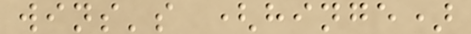wins's (hinge)
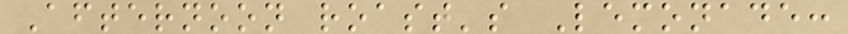Afternoon roast's Lemonade:
